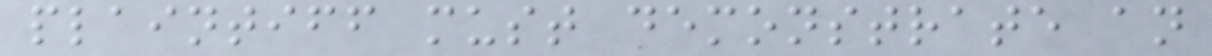plaintiff must demonstrate an
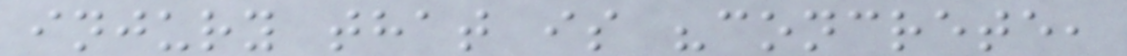injury that is "concrete,
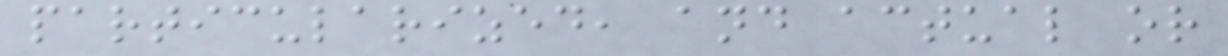particularized, and actual or
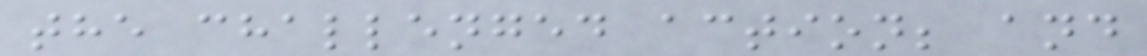the challenged action; and
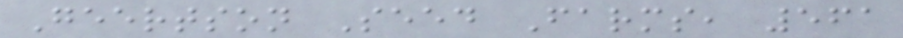Geertson Seed Farms, 561
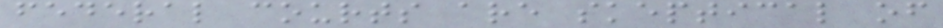federal courts are skeptical of
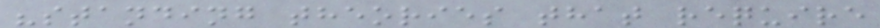"standing theories that require
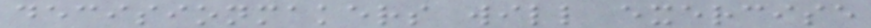decisionmakers will exercise
